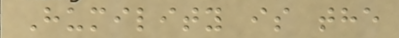Humility is the
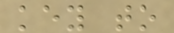key to
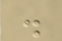.
